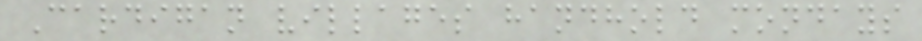Cardigan villages handhold mondays
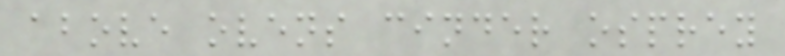above ovens cinder osprey
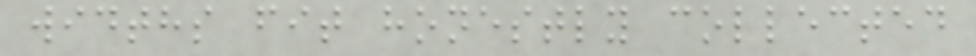widths fit honestly collected
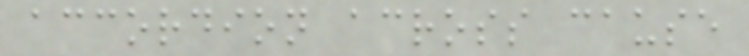accordion across cause
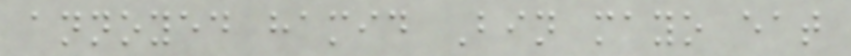annoyed hamid Bin mayo eat
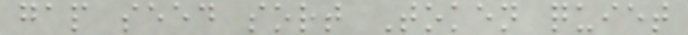gap seed sort Token quiet
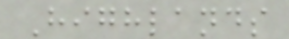Highlands
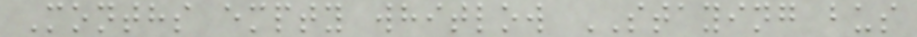Months empty whitlow STAYING bus
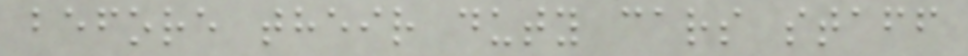before their duty cars staff
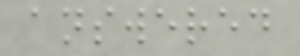answered
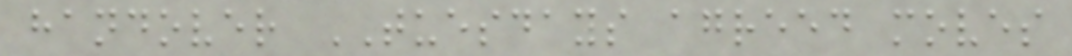handover TUESDAYS agreed moves
